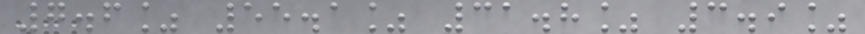7.6% 55.1% 31.8% 3.9%
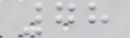78
